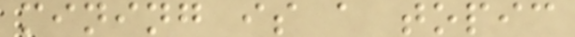mining is a topic
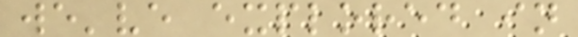we've explored in
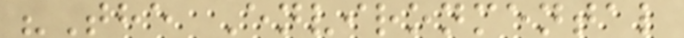"The Environmental
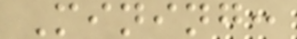Mining:
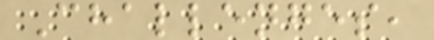Challenges,
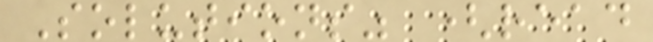Solutions" (read
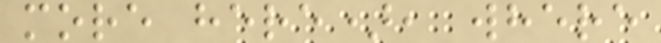more here), where
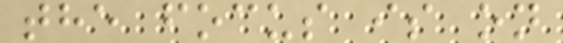the focus is on
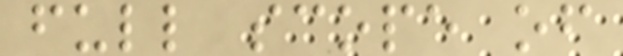full scope of
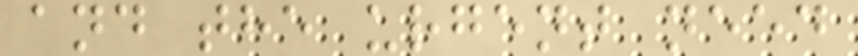and the urgent need
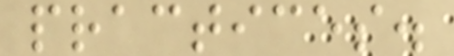practices.
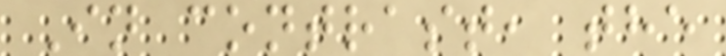In contrast, the
